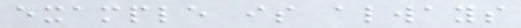example is always
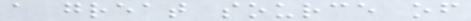a great source of
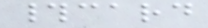#card
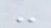-
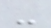-
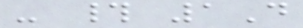- # 1D
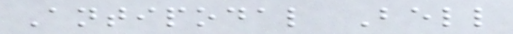Antipodal Bell
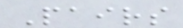Pairs
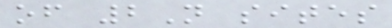of 2N sites
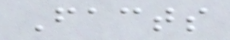Facts
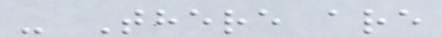- There are
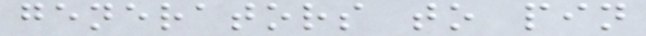generators to pin
